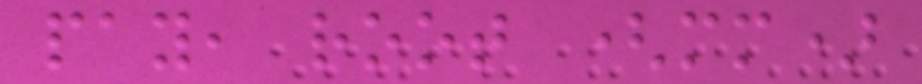pay, root (mm)
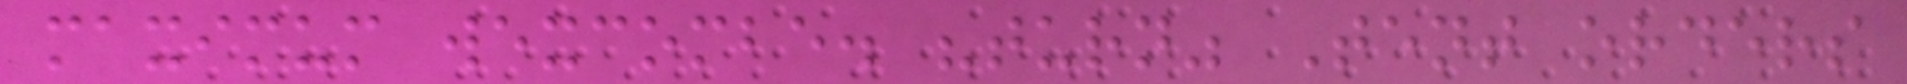maximum wexcombe. "turn" Tent orders
